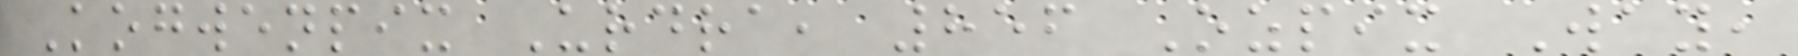Kogwenpix Urdra, 856 Ozpix Way,
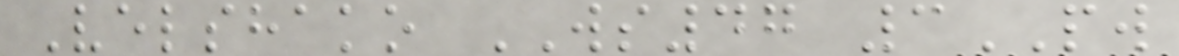Velshako WS47 3PW
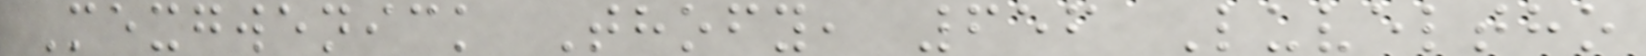Mexgwenick Thofy, 656 Luveltho
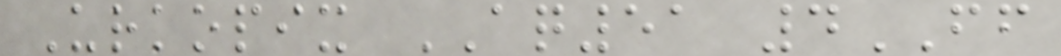Urkopix AQ51 4FF
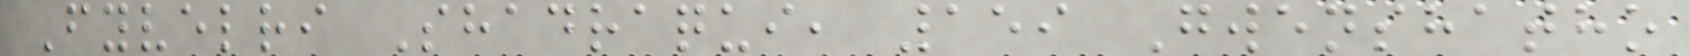Fyvelri Shadraqui, 159 Gwenshatho
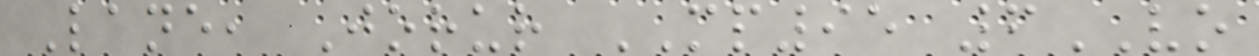Lane, Jorur MP95 6VO
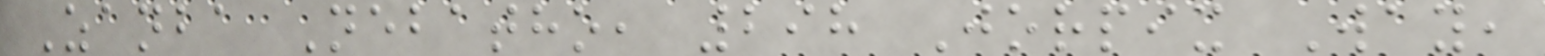Zanba Nebatho, 298 Jorpix Way,
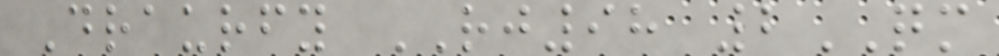Draurfy RJ98 2QM
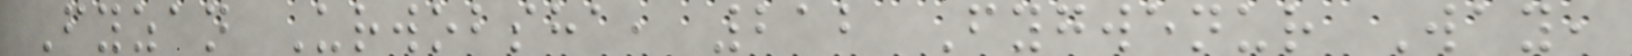Fyzan Urwobsha, 212 Fygwenur Way,
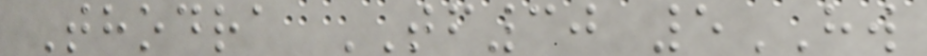Thodra TF30 5HW
